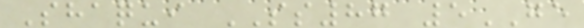Shaqui SS87 5GE
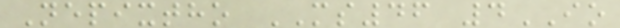Nepixtho MS46 4IO
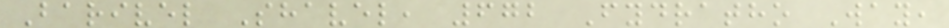Barivel Shavel, 672 Fydratho Way,
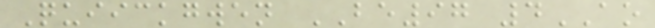Quiickgwen BE97 4AO
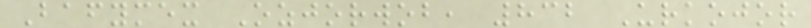Bafymex Ozjorwob, 832 Urkojor
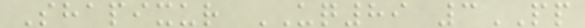Shapixur UQ89 3PP
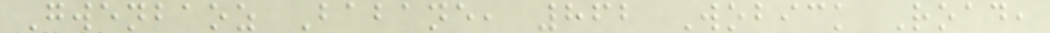Gwenbaoz Babane, 862 Wobick Road,
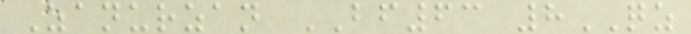Zanurzan BF63 8QZ
